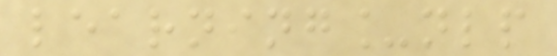learning_nlp
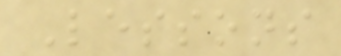Lessons
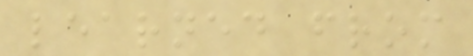learned from
